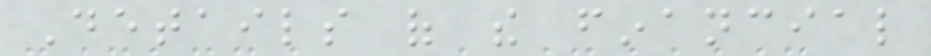Details of the financial
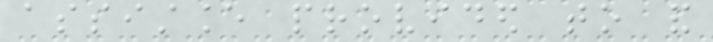assistance provided to and
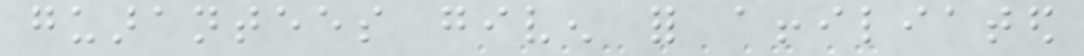guarantees given for affiliated
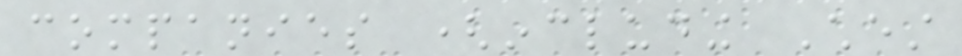companies (including Chest
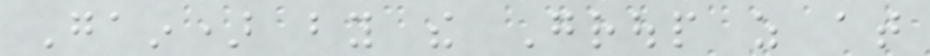Gain) by the Group as at
